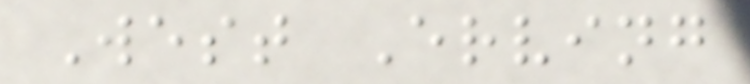West Erving
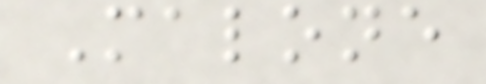Malone
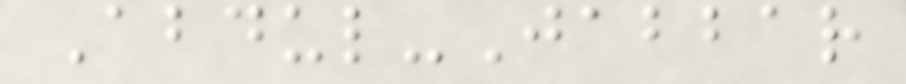Abdul-Jabbar
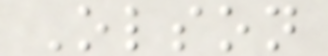Olson
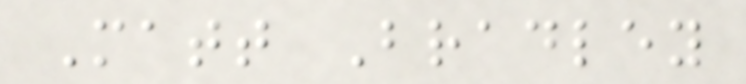Matt Bradley
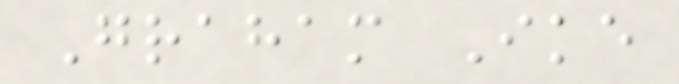Graham Ike
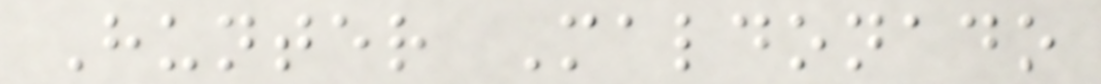Hunter Maldonado
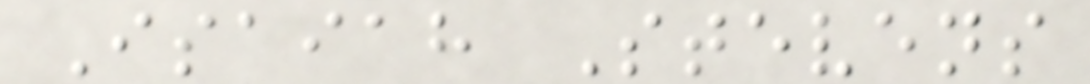Isaiah Stevens
